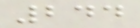244
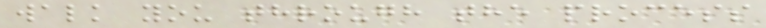walk you through the process
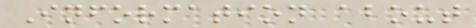Information about
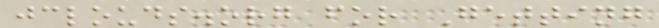jclouds.org for Getting
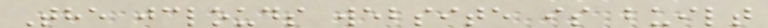The jclouds website is built
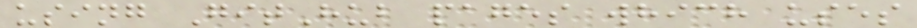using GitHub pages which uses
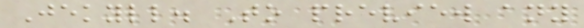Jekyll. To preview any
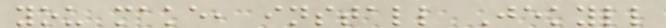you make, install Jekyll
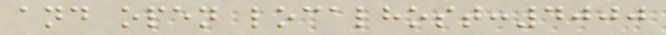and open localhost:4000
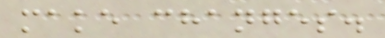make changes.
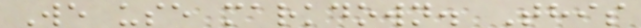We use markdown. This
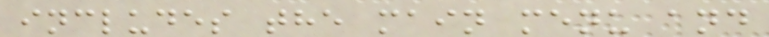includes the main menu and
